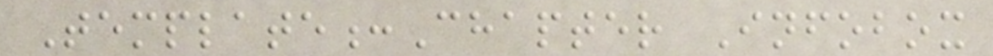Template:Chapter Infobox
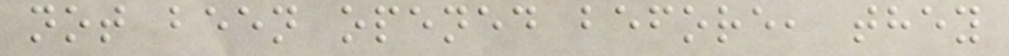not been opened before, they
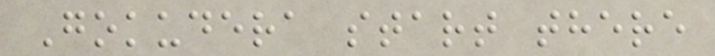Gokudera start there
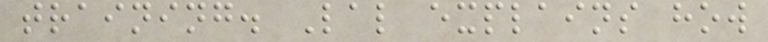training. Lal explains how
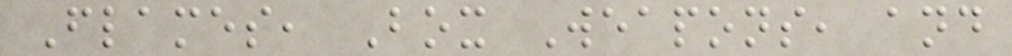Flames, Box Weapons, and
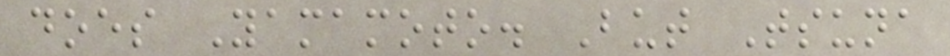does Yamamoto. But Tsuna
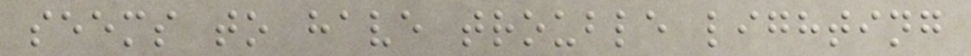seems to have trouble lighting
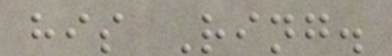his Ring.
